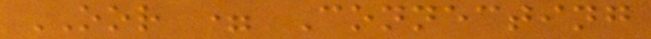OOR = Connecting
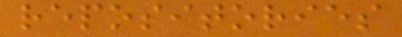repositories
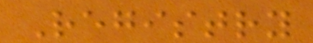Registry
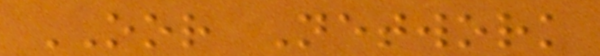OOR Network
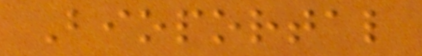Bioportal
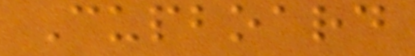Cupboard
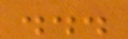...
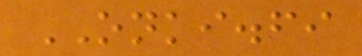ONKI.fi
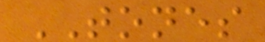TONES
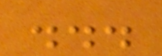...
